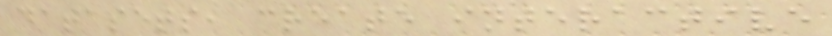datasets, create interactive
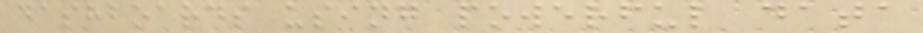dashboards using powerful data
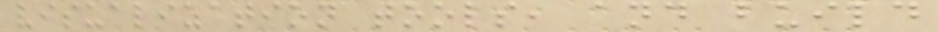visualization tools, and build
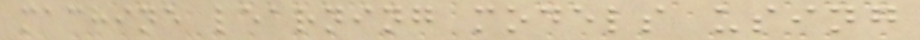machine learning models using
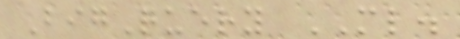BigQuery ML.
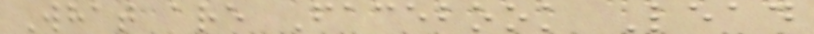What are Facebook Lead
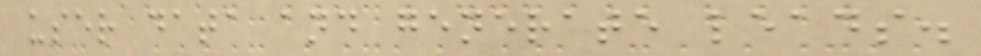user data and generate leads.
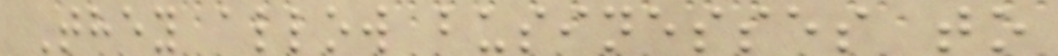They allow businesses to
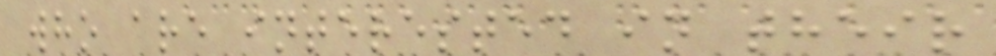who are interested in their
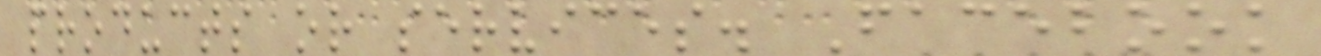products or services. Facebook
